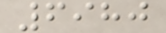6980
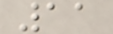11
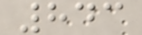843
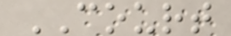COURT
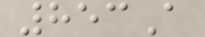853A
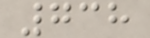738
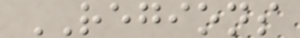REGIONS
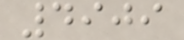4909
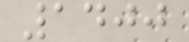1400
